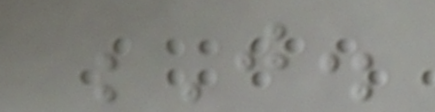J.
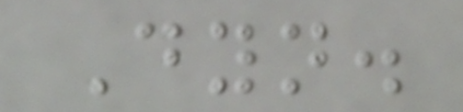Dyn.
